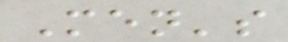Men's
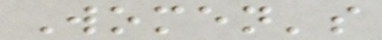Women's
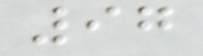97
